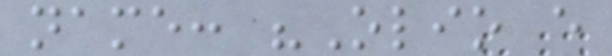name: "Olio e
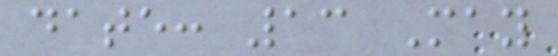date: 13 May
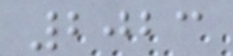2023
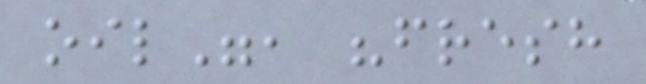oil", "fresh
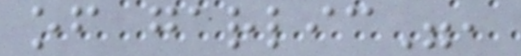of garlic",
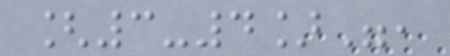[3-4]",
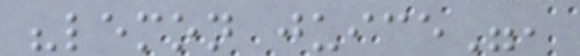"lemon juice",
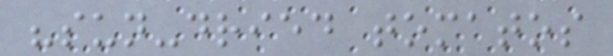"sun-dried tomatos
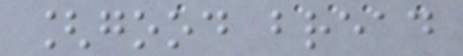[good bread
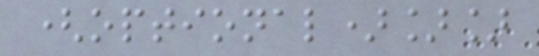(optional)]]
